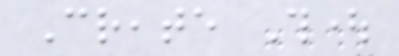Create Thought
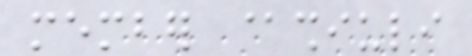member @shiuli
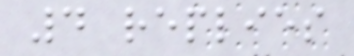4 replies
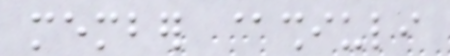member @shiuli
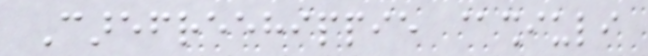Carefreehippie @shiuli
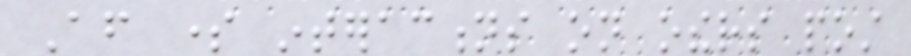After some interactions on others post
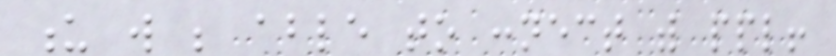u will be able to connect with ppl!
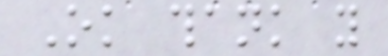Ok thank you
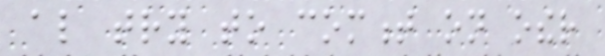also try to comment on other
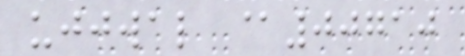ujjwal @00710
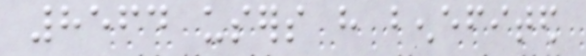8564 users have benefited
